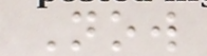Now
